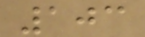103
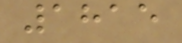1815
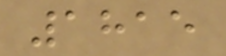1815
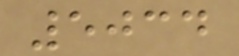5034
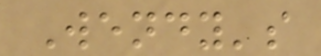Wendy's
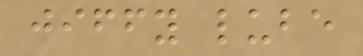jiffy lube
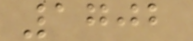1702
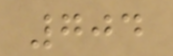704
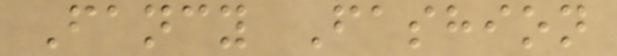Fancy Fashion
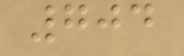704
